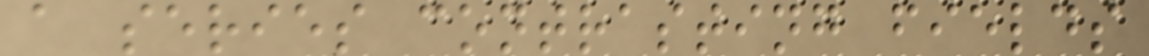a series contrasting fields
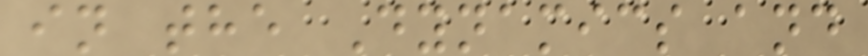in the Dynamics and
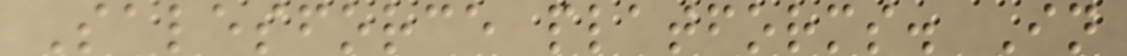Salesforce platforms. In
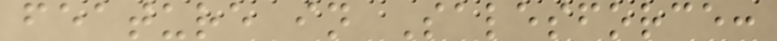feature in Salesforce:
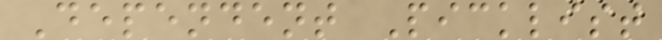Dependent Picklist
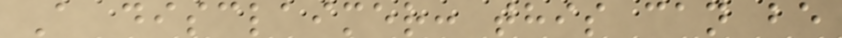A disclaimer: this can be
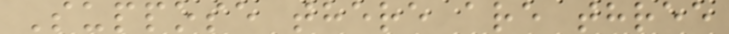Suppose there are three
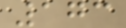173
